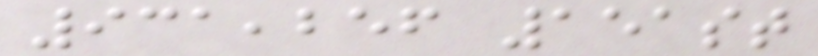931,256 151st
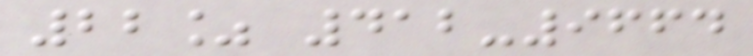22% 412-9664
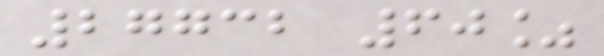27732 60%
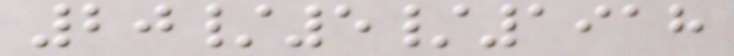20/5/1918
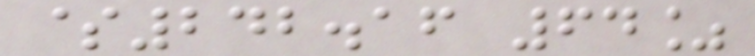$242.16 64%
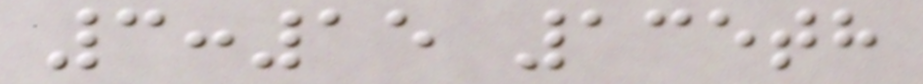3:15 135th
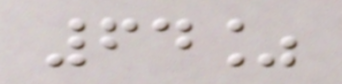64%
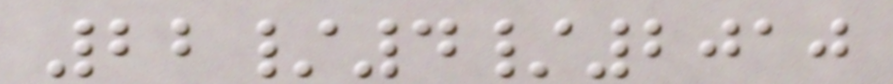22/4/2010
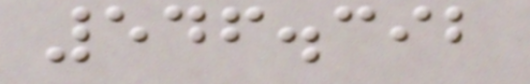546.392
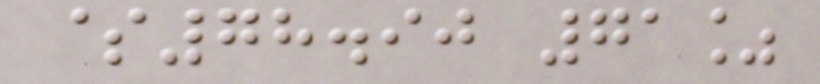$78.90 71%
